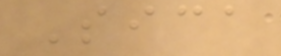Sica
